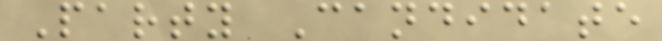Party Candidate
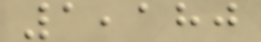1,180
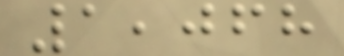1,068
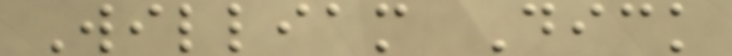William Dick
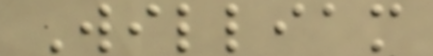William
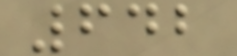642
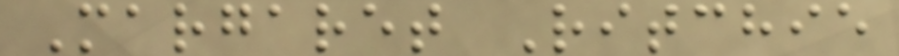Margaret Ritchie
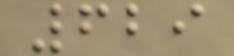629
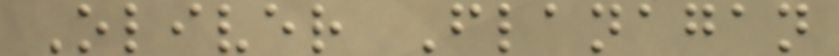Oliver Flanagan
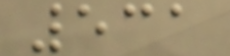531
